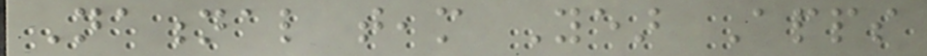National team Year Apps
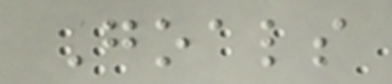Goals
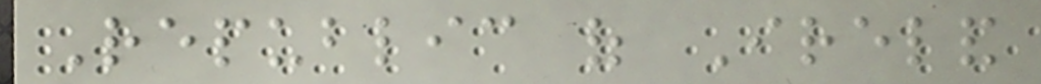Republic of Ireland
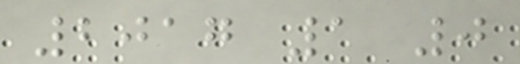2017 1 0
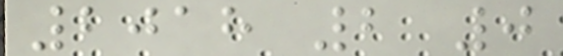2018 2 0
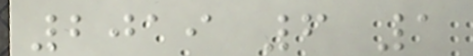2019 6 1
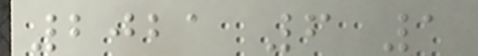2021 6 1
